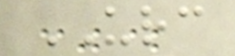URC
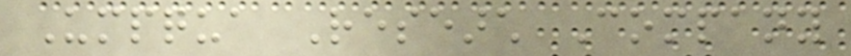Umpqua Research Company
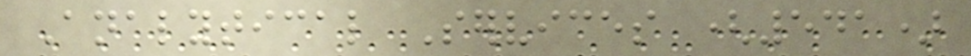Analytical Services (541)
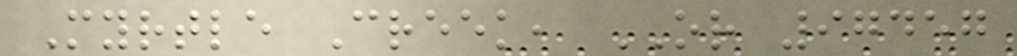Myrtle Creek, OR 97457
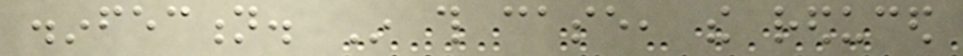disinfection. In this case, the reduced
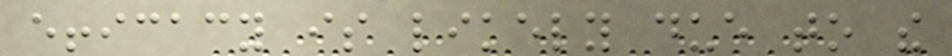efficacy is likely due to the
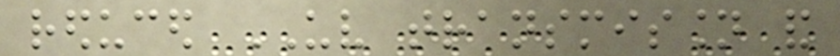reduced UV transmission and
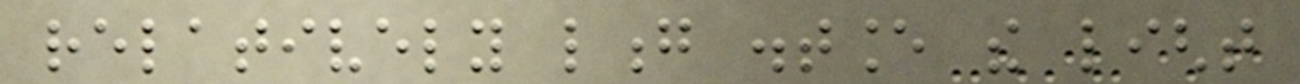relatively long distance the light
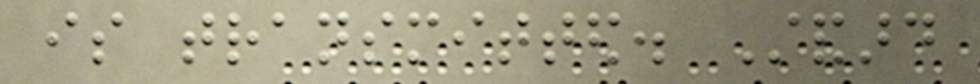is transmitted. Standard
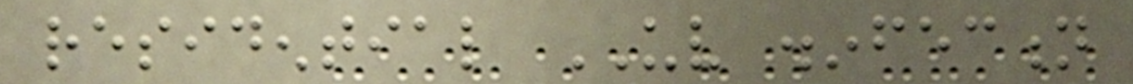residential UV disinfection
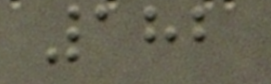182
